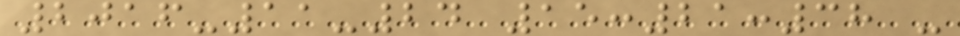2016-11-24 15:21:38 -
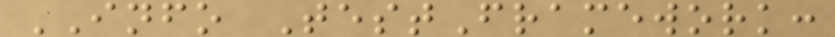INFO TestFramework:
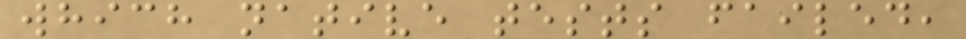which native tests failed,
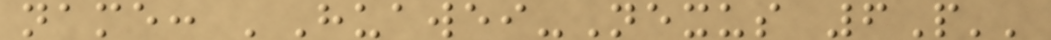name: 'Huawei-Nexus 6P''
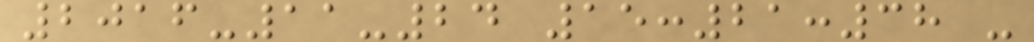2016-11-24 15:21:38 -
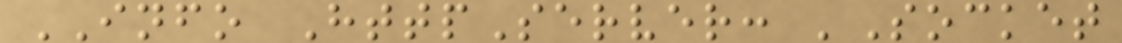INFO HttpServer: 'Socket
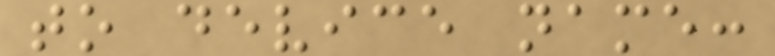to device name:
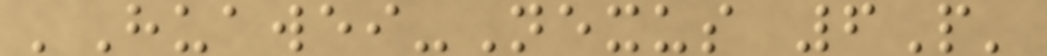'Huawei-Nexus 6P'
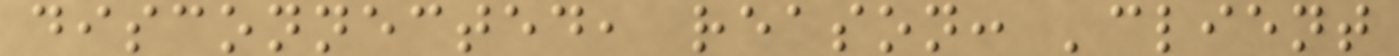disconnected, reason: 'client
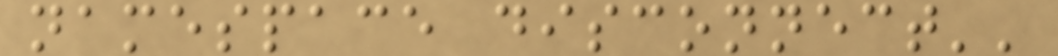namespace disconnect''
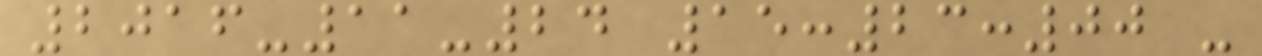2016-11-24 15:23:00 -
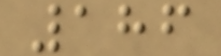186
